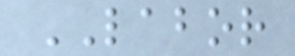LABOR
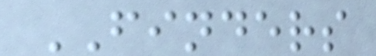FINDERS
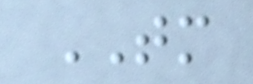TM
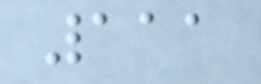111
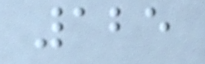125
